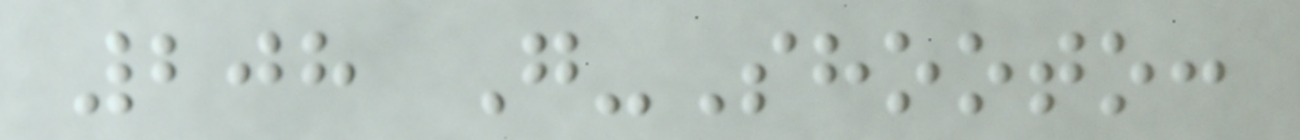208 G-Shooto:
